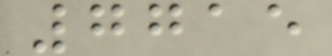7715
